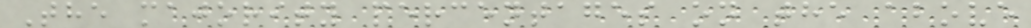The majority percentages on the above
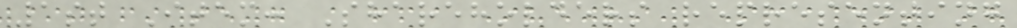1st Item: Shareholders representing
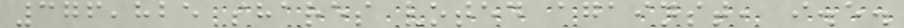376,825 shares voted against, i.e.
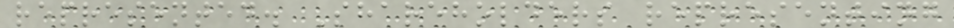represented. Shareholders representing
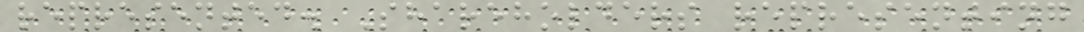represented. Shareholders representing
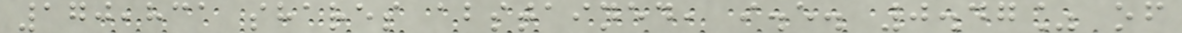170,831 shares abstained, i.e. 0.47% of
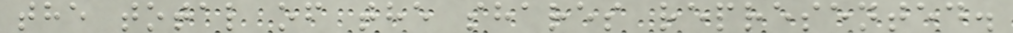the total of the shares represented.
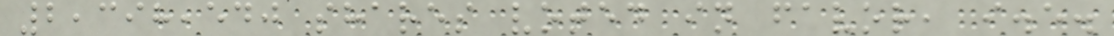2,398,540 shares voted in favor, i.e.
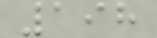198
